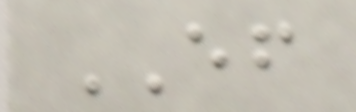EF
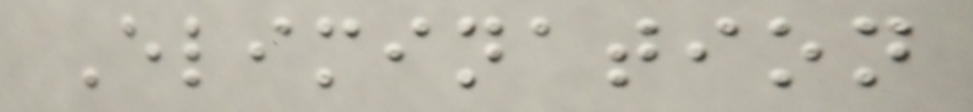Elimination
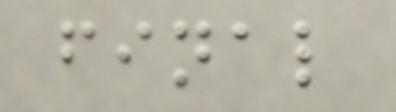final
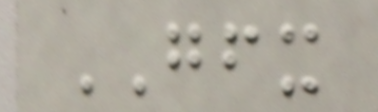GFX
